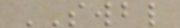SWBL
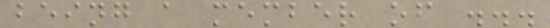being a member of ...
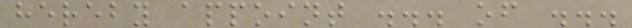hereby appoint ... of ...
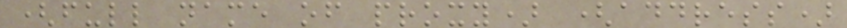(full name of proxy) (address)
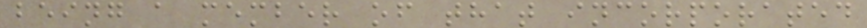being a member of that incorporated
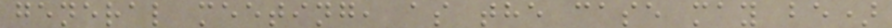general meeting, as the case may be)
